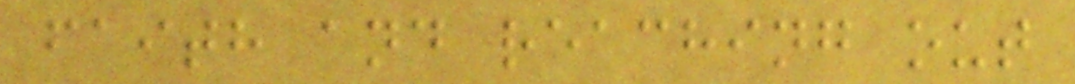faith and reaching out
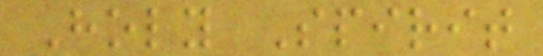Holy Spirit
